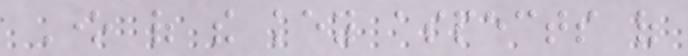One of the key aspects of
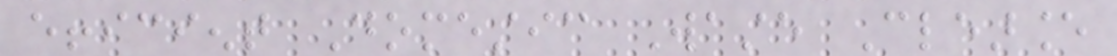efficient Domestic Waste Clearance
